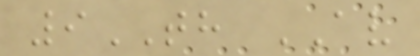9TH AV
